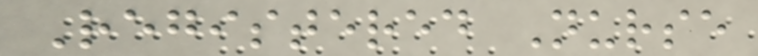Registered Nurse
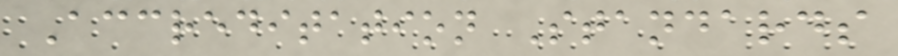Accreditation Standards
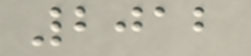2012
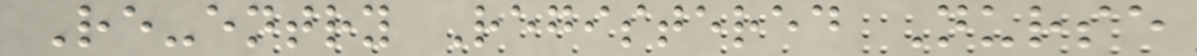Re-entry Registered Nurse
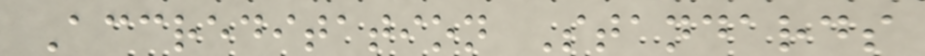Accreditation Standards
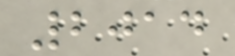2014
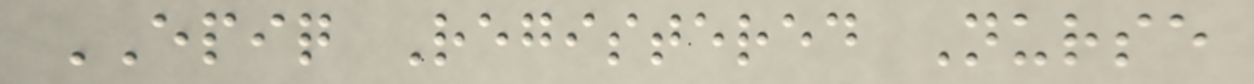EPIQ Registered Nurse
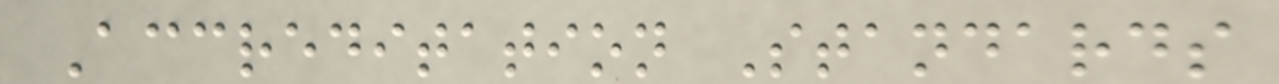Accreditation Standards
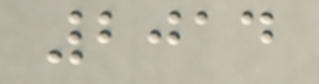2014
